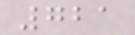721
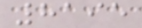8195
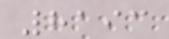8193
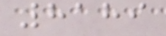8189
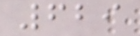629
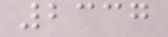2337
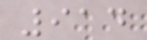914
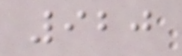920
